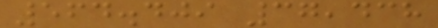564.409 37,438
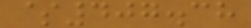$407.38
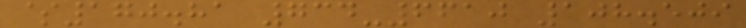$170.81 734-6610 108.509
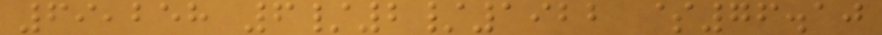69,258 6/2/1922 $76.10
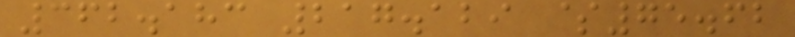362.183 217.129 $75.62
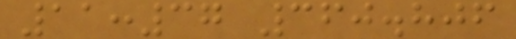11:37 360.806
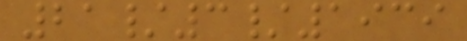21/3/1939
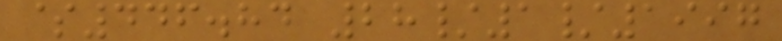$446.84 28/1/1997
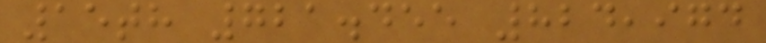15th 721.455 824,974
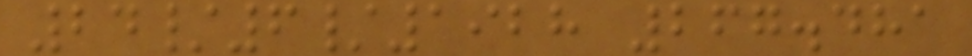24/6/1928 267.481
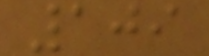109
